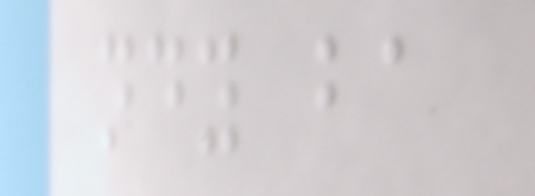ndy ba
